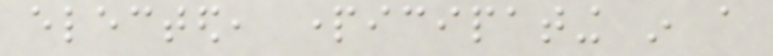elected, participating in a
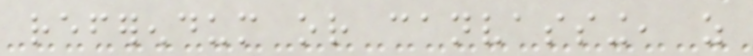referendum or canvassing, as
